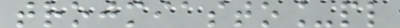trojmiasto_pl
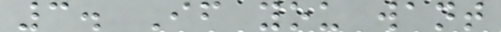3. If you want
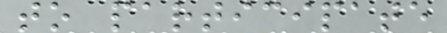to participate
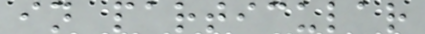in particular
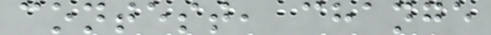contest, change
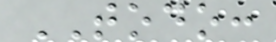TODO:
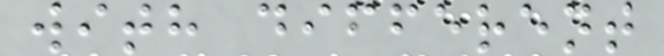with different
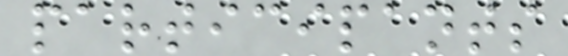participants
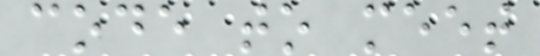code to meet
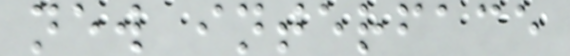new interface
